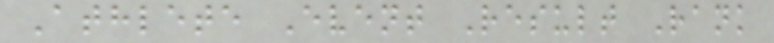Athlete Event Result Rank
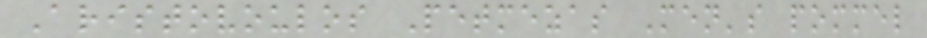Aristovoulos Petmezas Men's pommel
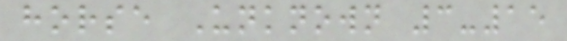horse Unknown 3-15
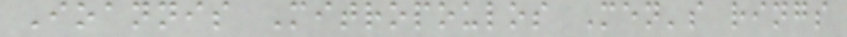Ioannis Mitropoulos Men's rings
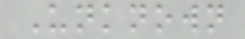Unknown
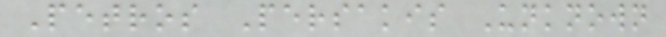Petros Persakis Unknown
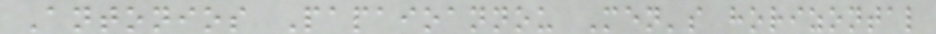Antonios Papaioannou Men's horizontal
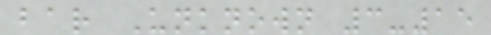bar Unknown 3-15
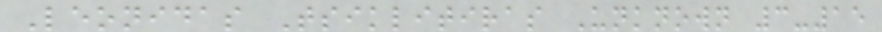Leonidas Tsiklitiras Unknown 3-15
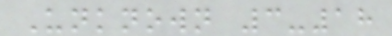Unknown 3-18
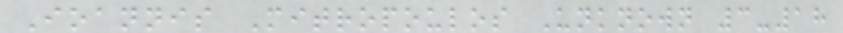Ioannis Mitropoulos Unknown 3-18
